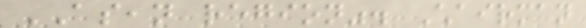ASEAN region". Chairman
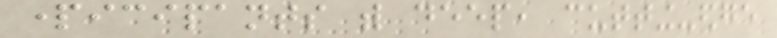participants with deep, cutting-edge
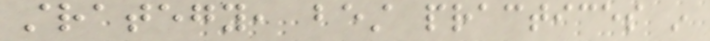strategy, best practices in
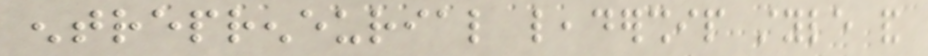entrepreneurial leadership style and
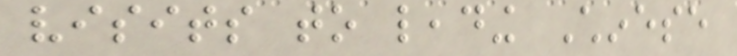visits to leading Chinese
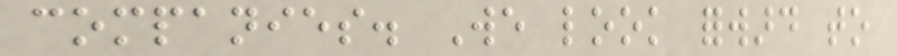companies. We look forward to
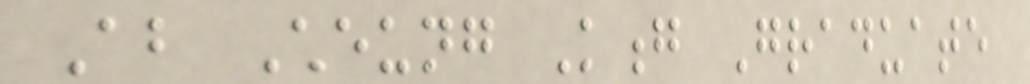About Cheung Kong Graduate
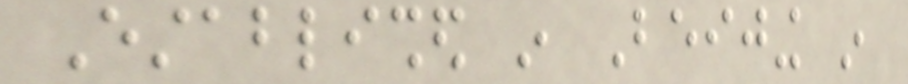Established in Beijing in
